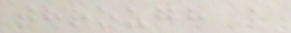through a
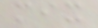mix
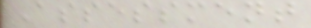Assessment
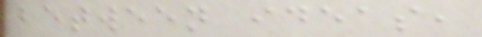between ideas,
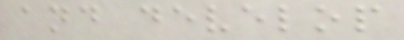and develop
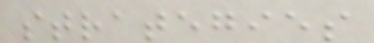strategies
